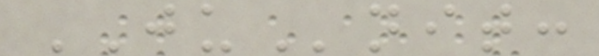JUnit:
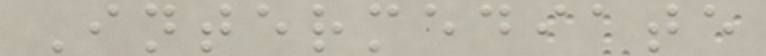Intermediate
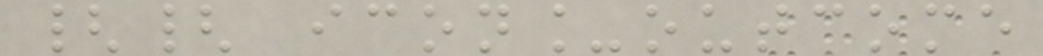{{ icon_outcome
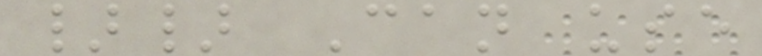}} Can use
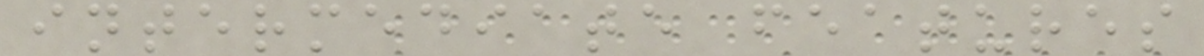intermediate features
